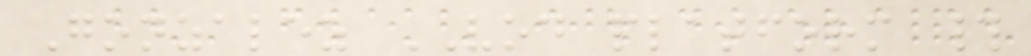Gonzalez VOD platform #
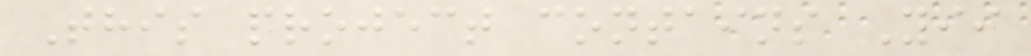This project contains Yii
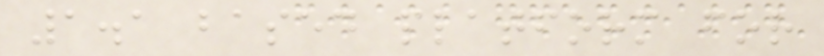1.1 based platform for
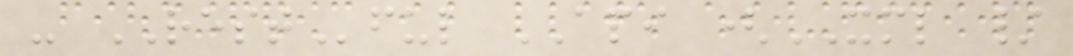- RESTful API (XML /
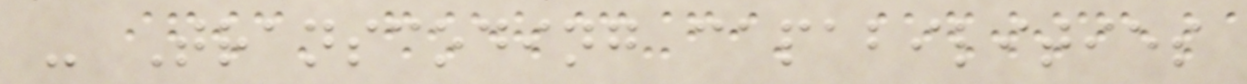- Transcoding capabilities
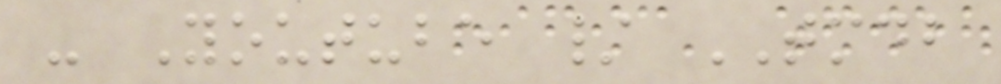- Youtube / TMDB
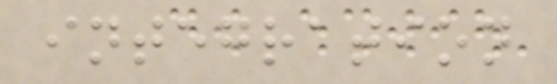integration
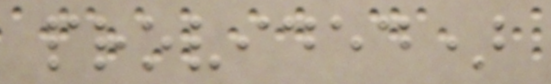provided)
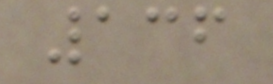136
